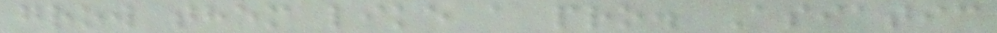grow them like a pro. Asiatic
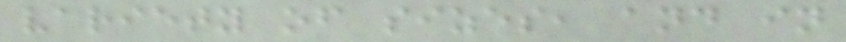variety of sizes, and in
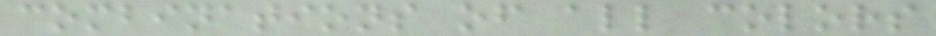combinations of all colors
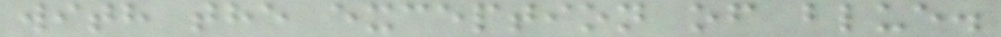with the exception of blue.
